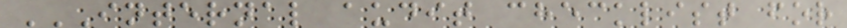INTERNAL AUDIT CHECKLIST FOR
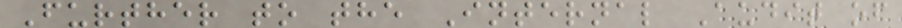Further to the Internal Audit of
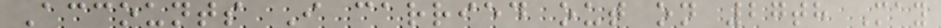Accounts I carried out on 27th May
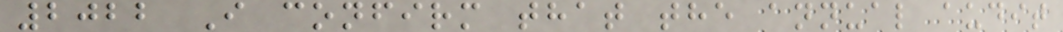2022 I confirm that the annual audit
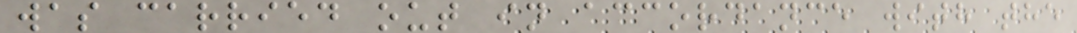was carried out in accordance with the
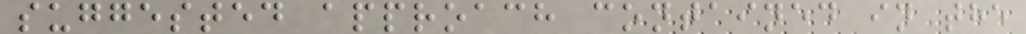suggested approach contained in the
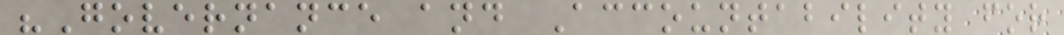"Governance and Accountability for
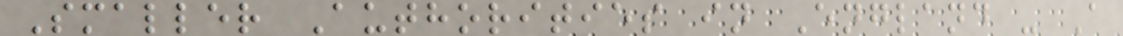Smaller Authorities in England - A
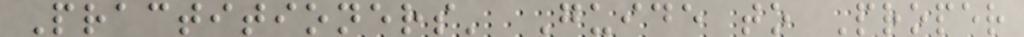Practitioners' Guide to Proper
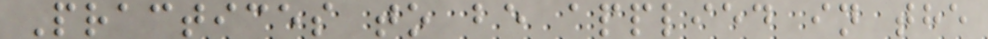Practices to be applied in the
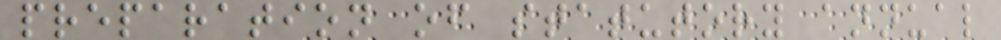preparation of statutory annual
